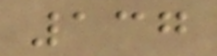137
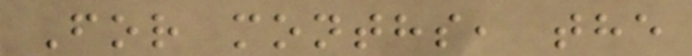For months, the
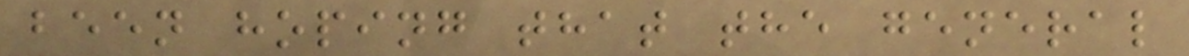been hoping that the general
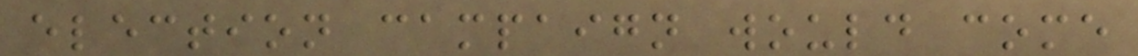election campaign would come
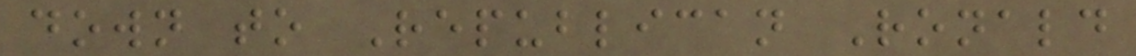down to Republican Ronald
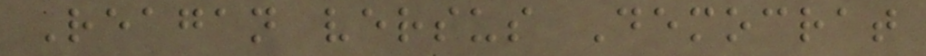Reagan versus Democrat
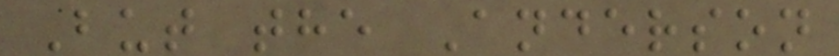But the Anderson
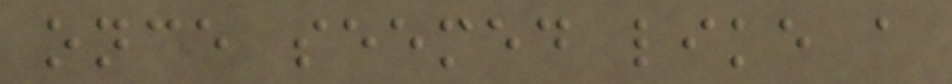once seemed like a
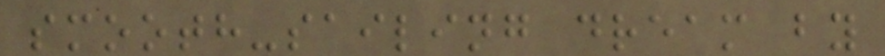smooth-sailing dream by
